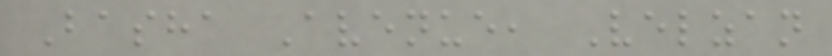Basha Avenue, Velzan
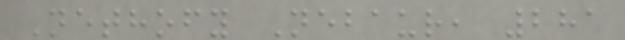Nethofy Nebaur, 281
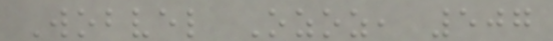Wobvel Ozoz, 507
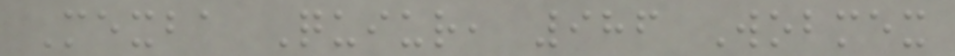Mexba Quiur, 986 Wobmex
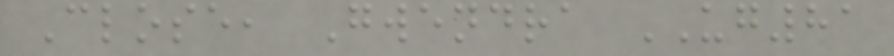Close, Gwendra UG81
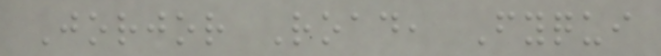Jorjor Road, Fyqui
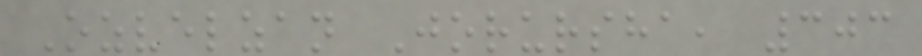Ozvelzan Jorursha, 303
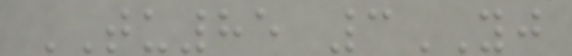TU85 3YJ
